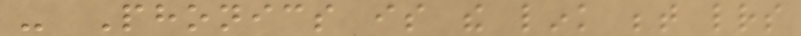- Phonics is the link between letters
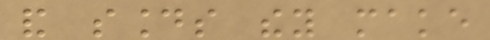and sounds they make
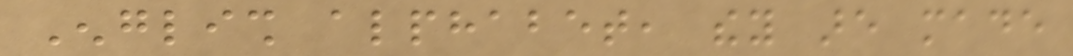English alphabet, they are made
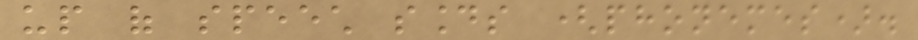up of speech sounds (phonemes).
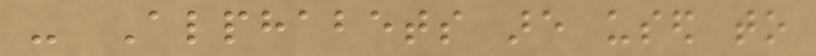- Alphabets are used to
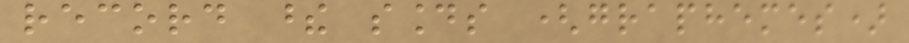record these sounds (graphemes)
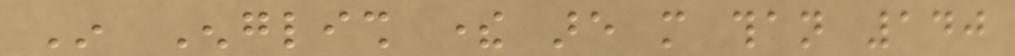In English there are more than 140
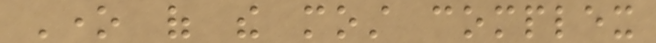One of the most complex
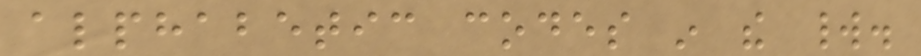alphabetic codes in the world.
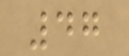47
